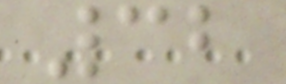32
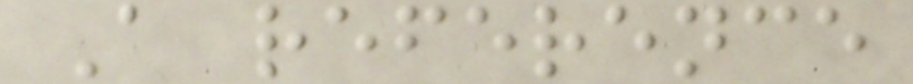A reference
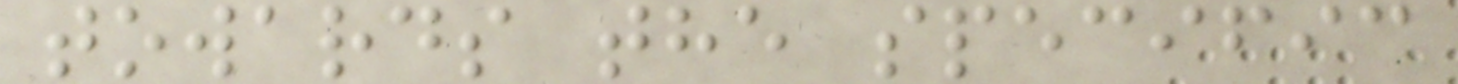towards the specific
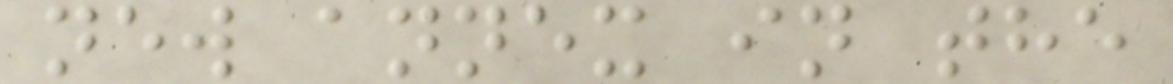new annex in the
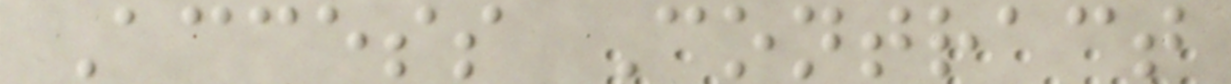Access Contract
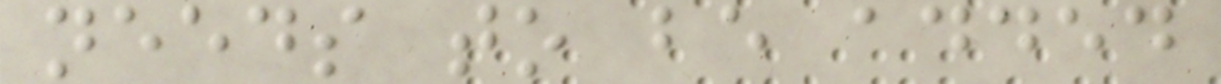needs to be added
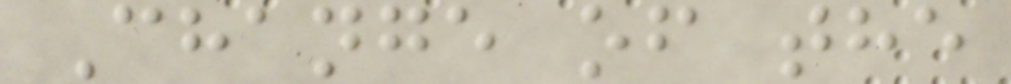Change of the
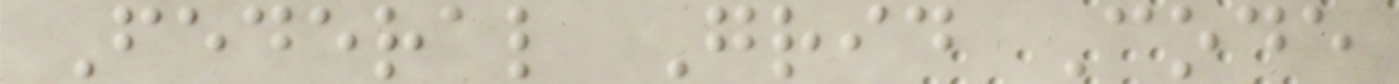Federal Grid Code
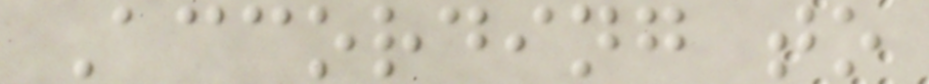According to
